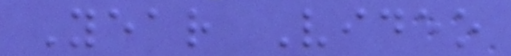Year Video
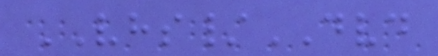VHS/DVD
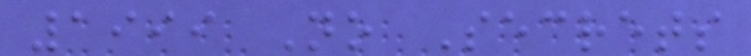1999 No Secrets
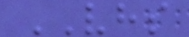VHS
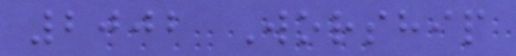2002 Worship
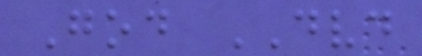God DVD
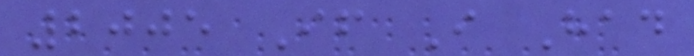2005 If I Had
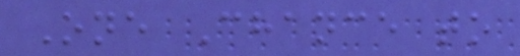One Chance to
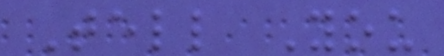Tell You
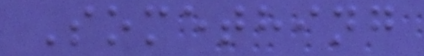Something
